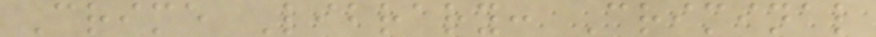Crime Library: Criminal
